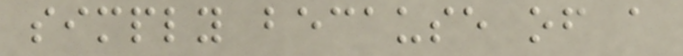simply because of a
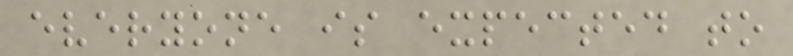everyone is expected to
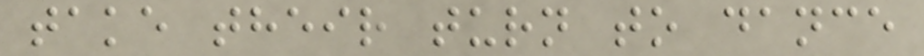take their turn to dance
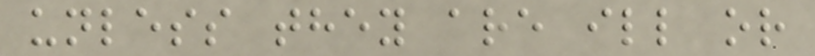unless they are ill or
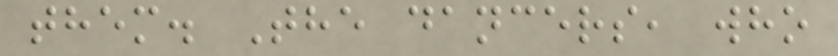them. The dancers, who
